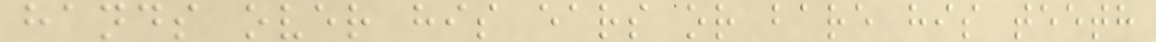hands over his ears or bare his teeth
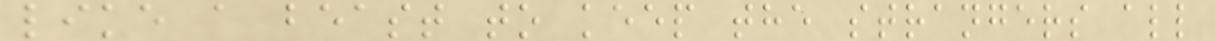like a beast to keep the strangers all
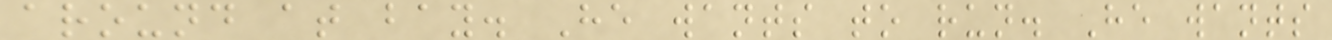around at bay. He wants to run. He wants
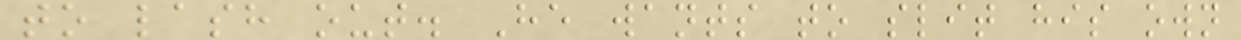to lash out. He wants to slit his own
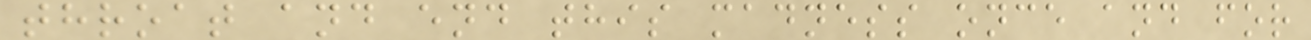throat and end this madness once and for
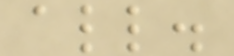all.
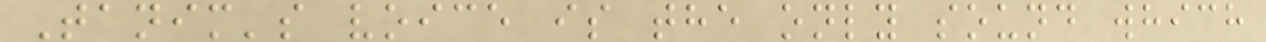Tanim's voice is the only sound which
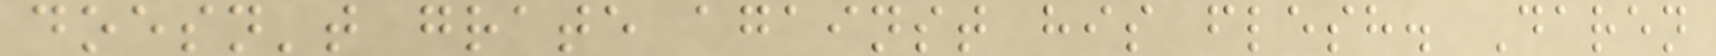doesn't grate against his flesh. Daren
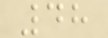48
